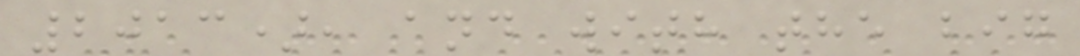2013), and with the big
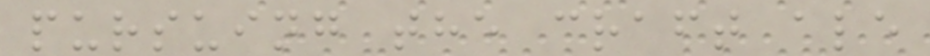pursuing the craft ale
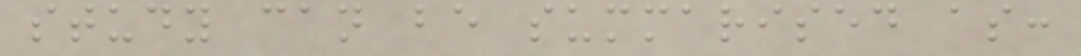study can be summarised as:
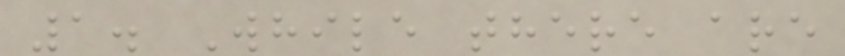1. While there are
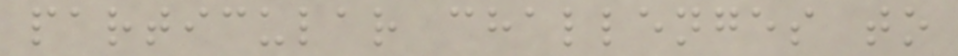particular challenges to
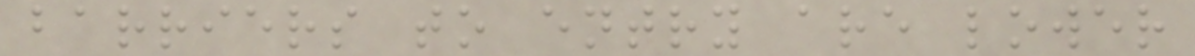barriers to entry are lower
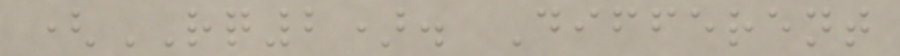(RQ2). Different
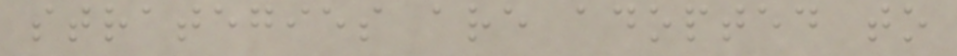strategies are adopted to
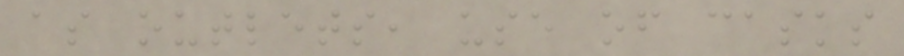as outlets, use of casks
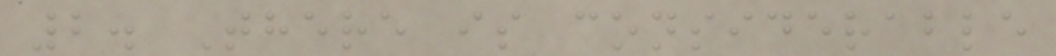2. There is considerable
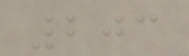203
